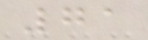71
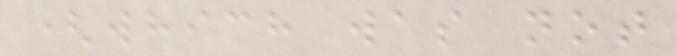(which was not
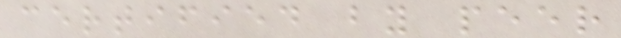certified by peer
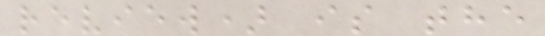review) is the
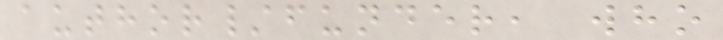author/funder, who
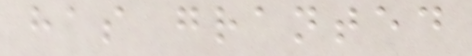has granted
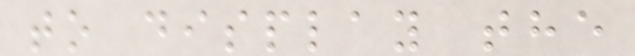to display the
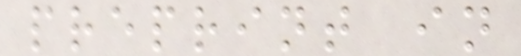preprint in
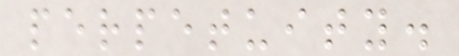perpetuity.
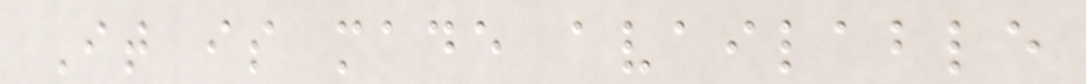It is made available
